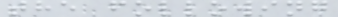the following
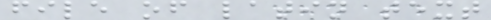file of latin text
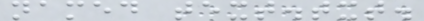named text.txt.
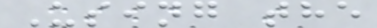Using the
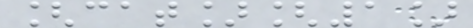[cat][1]
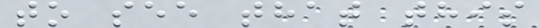to see that this
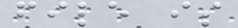file is
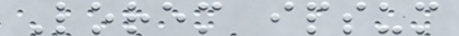Lorem ipsum
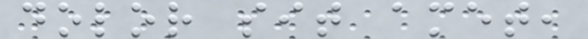dolor sit amet,
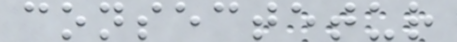consectetur
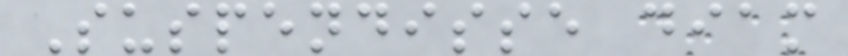Suspendisse diam
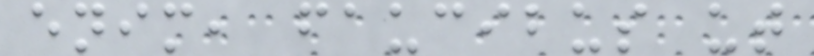enim, faucibus ut
